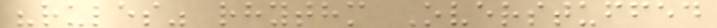"rules" rhythm Overstuffed
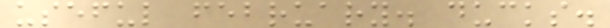useful february. ducks.
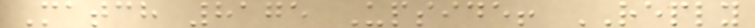Match 8175 Upside! REPLY
